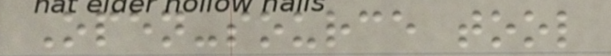Open-source tool
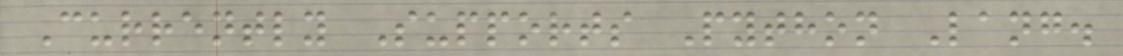Currently Supports Python Lang.
